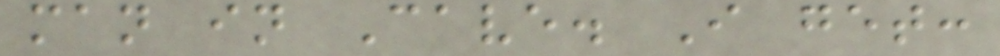man in Cave. I get:
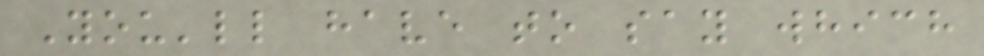You'll have to say which
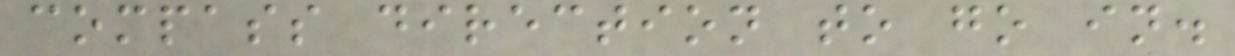compass direction to go in.
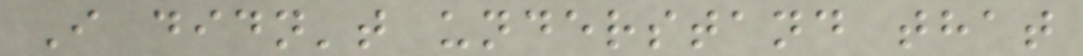I didn't understand that
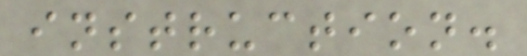instruction.
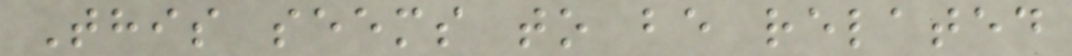This seems to be related
